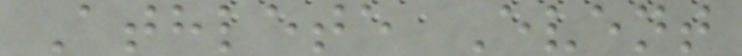Athlete Event
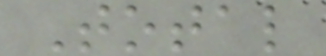Total
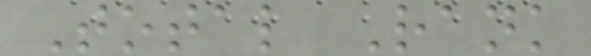Total Rank
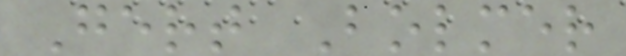Gert Bolmer
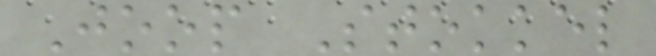Joop Stokkel
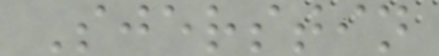Sjerstin
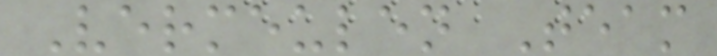Vermeulen Team
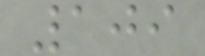109
